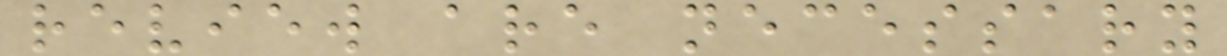review are necessary
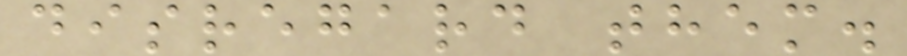disregard them.
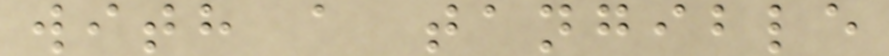with a tangible
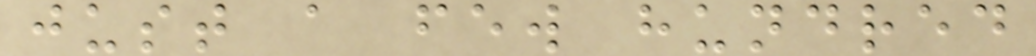just a few hundred
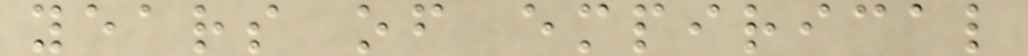years of empirical
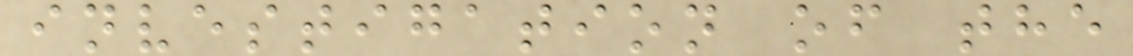investigation of the
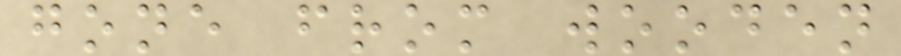gone from wooden
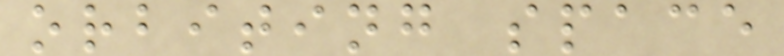orbiting space
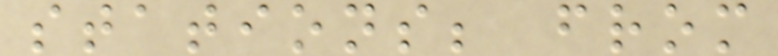stations; from
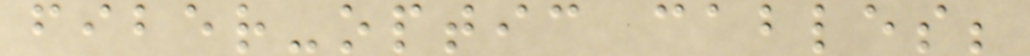fiber-optic cables;
